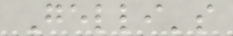Gelli's
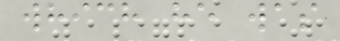which he was
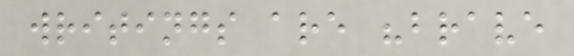writings are "brave
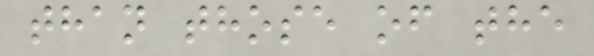than those of the
